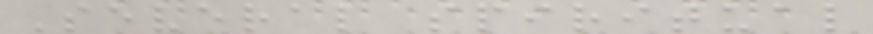Several spiritual
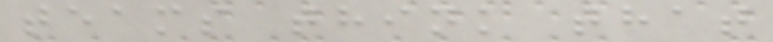teams think that
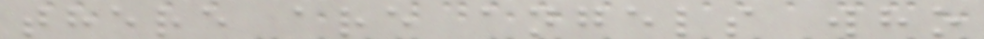there are angels who
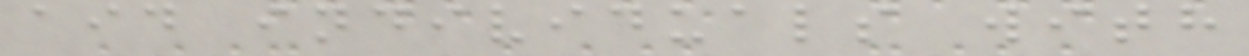aid individuals with
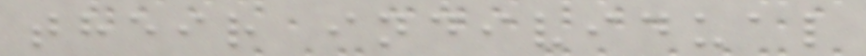their individual
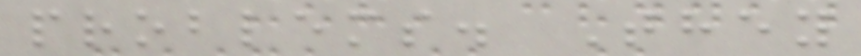problems. They
